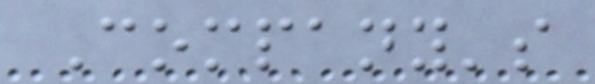Company's
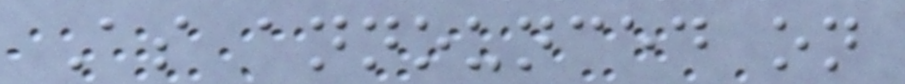As announced on
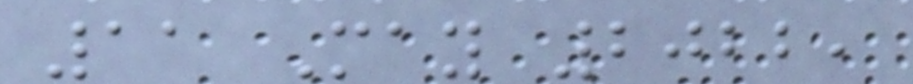11 May 2022,
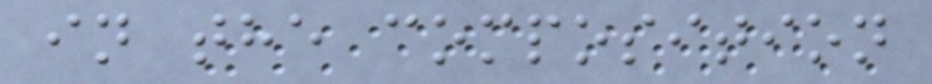in the composition
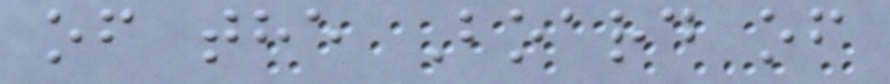of the Board of
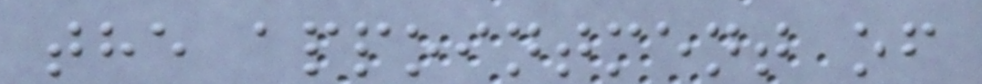the appointment of
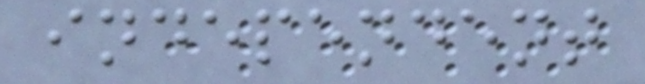independent
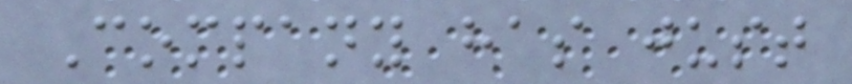Company has just
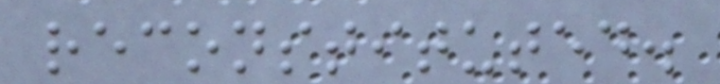reconstituted.
